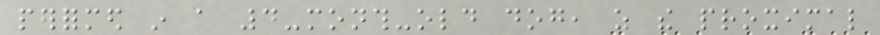performed in a 4-month-old dog, as the proximal
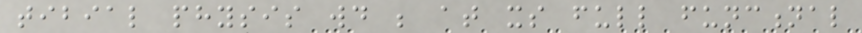tibial physis would be at its full functional
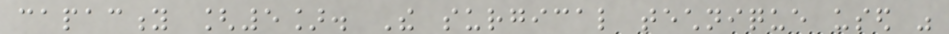capacity [5]. The surgical technique used was
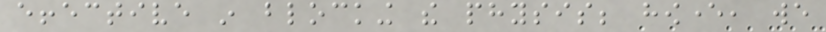effective in blocking the physis; however, we
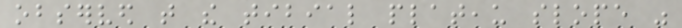observed that the tibial plateau slope was
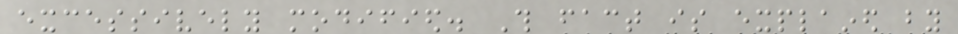excessively modified. This fact is explained by
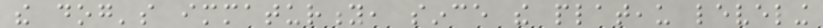the dog's immaturity, since the plateau leveling
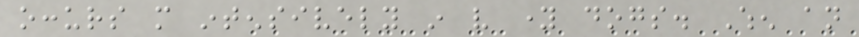occurs more intensively in very young dogs. When an
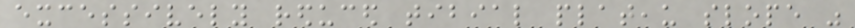excessively reduced tibial plateau slope was
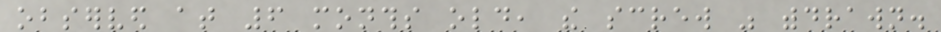observed at 6 months old, the screw was withdrawn.
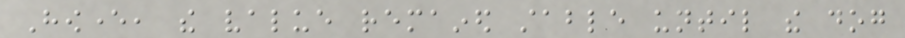However, the value remained stable until the dog
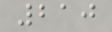210
